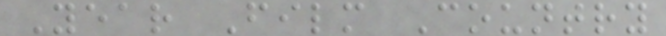Year Film Country
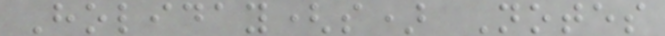Holiday(s) Notes
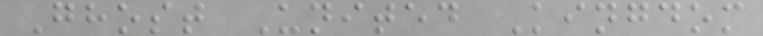Ghost United Kingdom
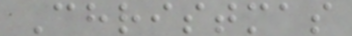Christmas
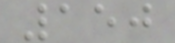150
